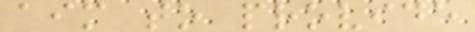aim to provide
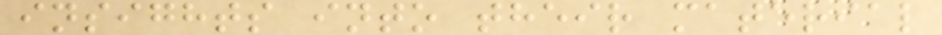insights into their material
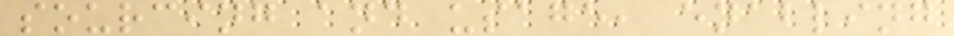sourcing and usage, enabling
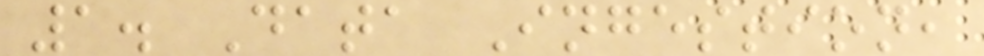1. Data Ingestion,
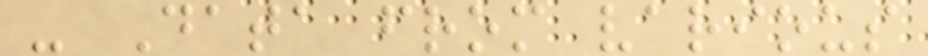- Data from various
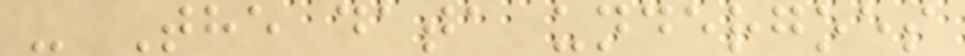- The data undergoes
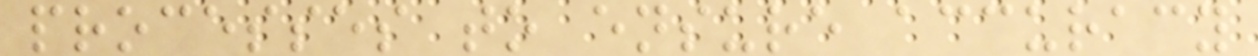processes to ensure accuracy
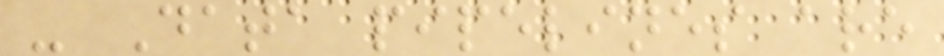- Data pipelines are
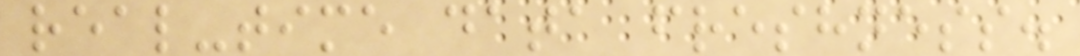real-time data freshness.
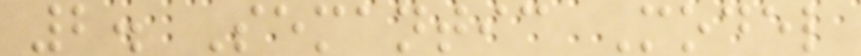2. Semantic Model
